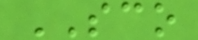SCO
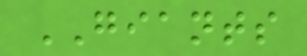GIANTS
